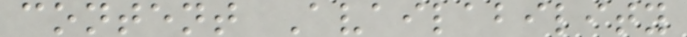content Availability
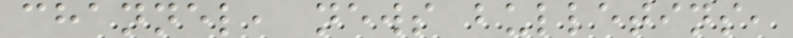channel, news bulletins,
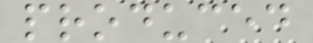produced
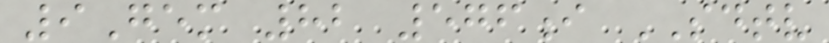9Gem 82 576i SDTV
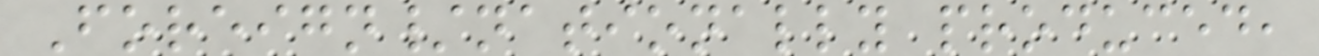Foreign/nationally produced,
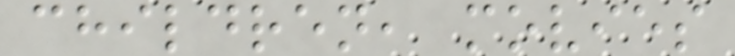children, movies
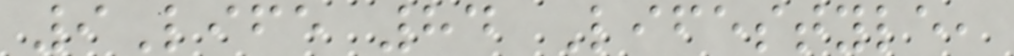9Life 84 Lifestyle,
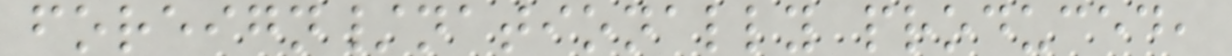foreign/nationally produced,
